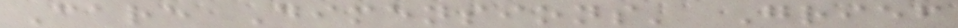Care Dimensions' Grief
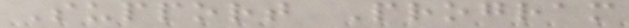Support Program
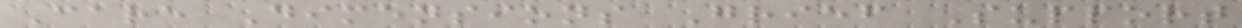Care Dimensions Grief Support
